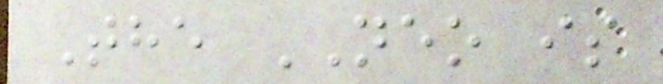The NEO is
